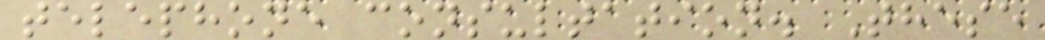telephone consultation. These
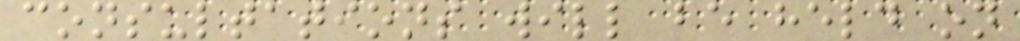consultations will be held on
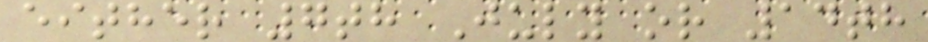either 7th July or 14th
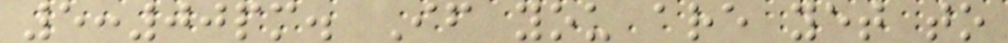5:00pm. If you are yet to
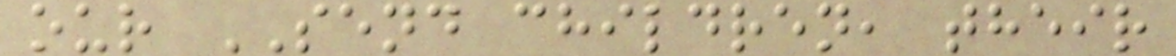our SEND children, their
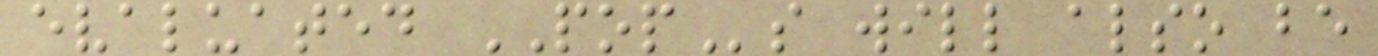evaluated POPs will also be
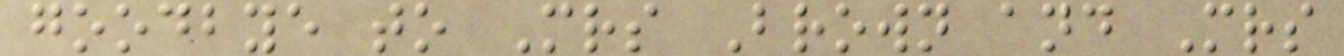goodbye to Mrs Brown and Mrs
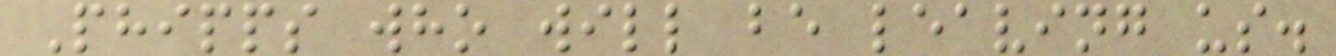Phipps who will be leaving us.
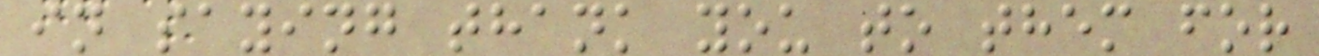in saying thank you to them for
